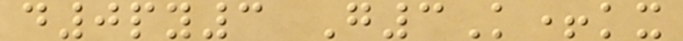d0py3 G3K+kx
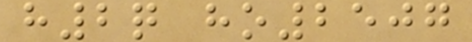h2q ho2507
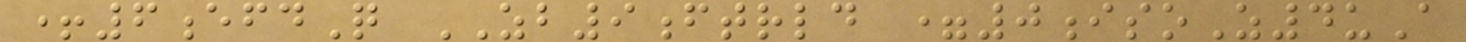+6efdQ ZB9ftrld =0isoZ4uA
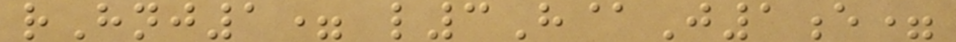rHnj1= l3H@J1e=
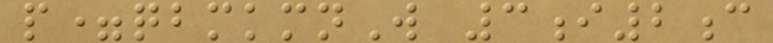p=qbmkmnW 3i2c
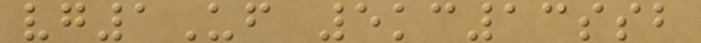vg1Uf 5kc13ssb
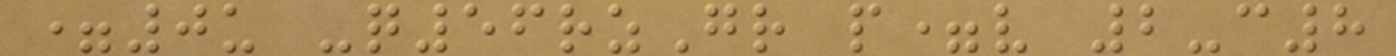=0u -q56rzGr p=v 2-c8
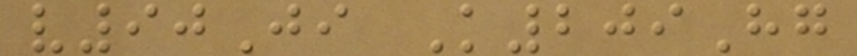v90Ji K209Hg
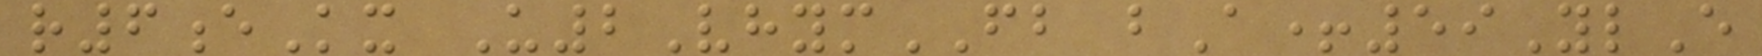r6eKx U2VhymFB bA+59YlE
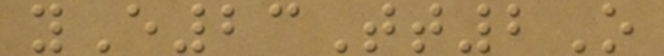yE23Tt2O
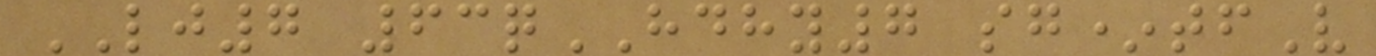LJ7 63qHDHY7 sg*tfV
